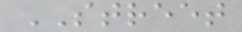STREET
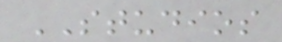STUDIOS
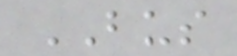BUS
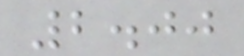2.00
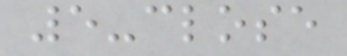5-close
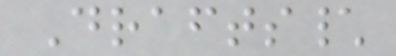Drafts\
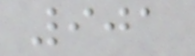901
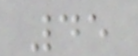45
